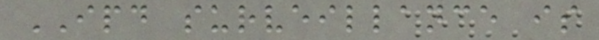IPD surveillance is
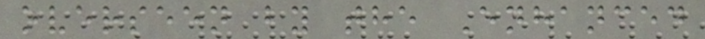overseen by the Enhanced
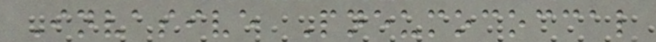Invasive Pneumococcal
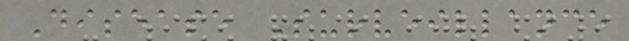Disease Surveillance
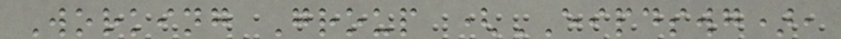Working Group (EIPDSWG),
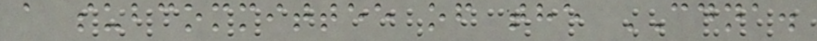a subcommittee of the CDNA.
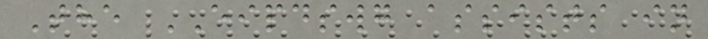The EIPDSWG assists in
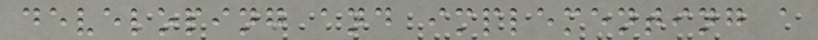developing and implementing a
